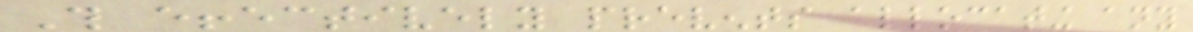This effectively prevents allocating any
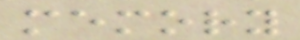memory
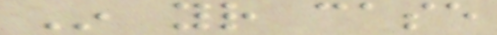In your case
